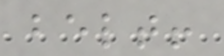belt!
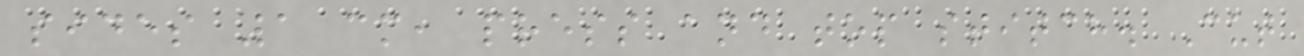sides 1 cm, press and top stitch. Cut
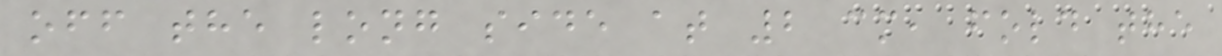off the long side at 2 cm, fold the
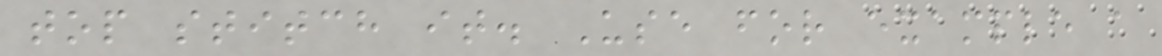top stitch it. Use for example a
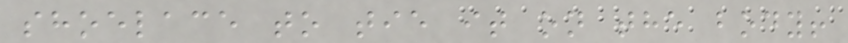shoelace to tie it on the body!
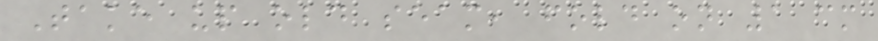Take up old seam, fold on 1 cm
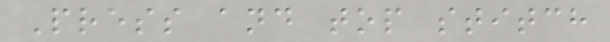Press and top stitch
